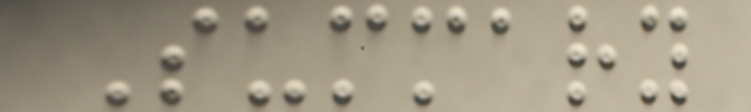Summary
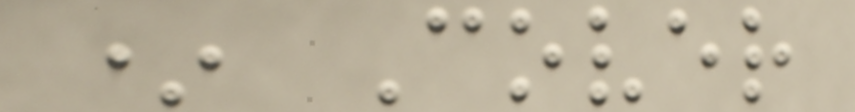* Cover
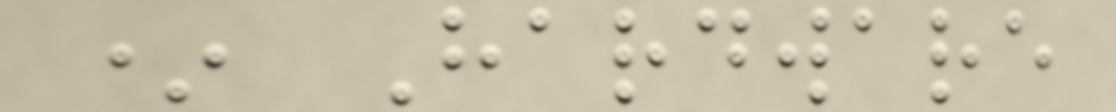* Hardware
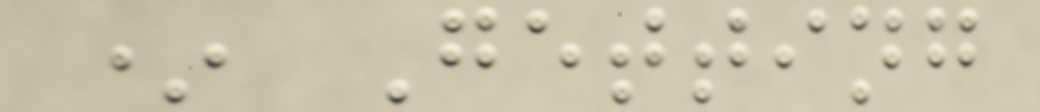* Getting
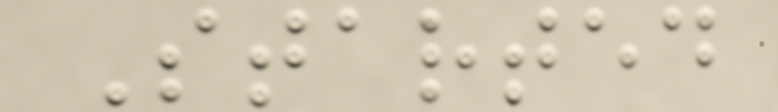Started
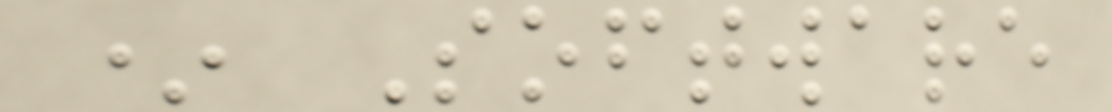* Software
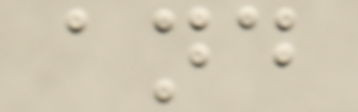and
